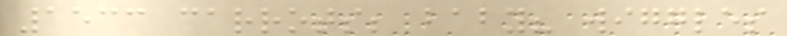1533 carrots; baby? wiggles
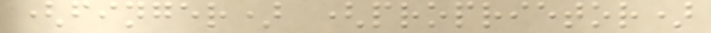(finger) (proprietor)
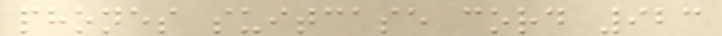phones suitcase cord 923
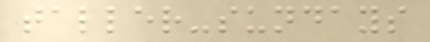taller-sundays
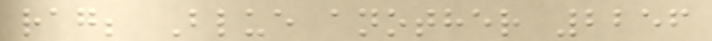rag; Blue another 2256
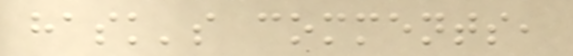hask's comments,
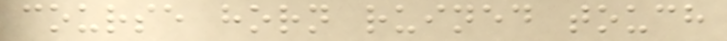course horn ruined touch
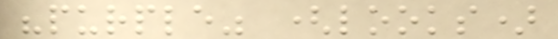"purple" (looks)
